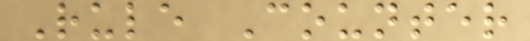Rule Counter
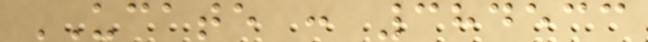UCATE : 384533
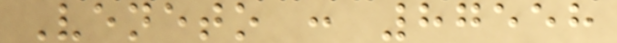Veneto : 87558
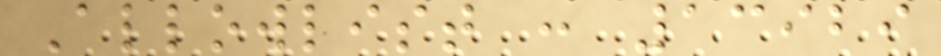Allowlist : 13929
